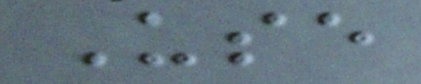Use
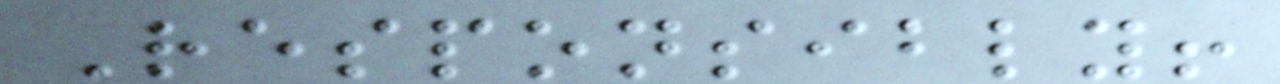Responsibly!
